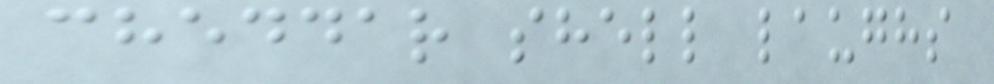cheddar shell laughs
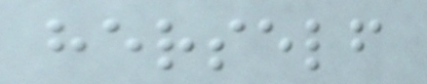herself
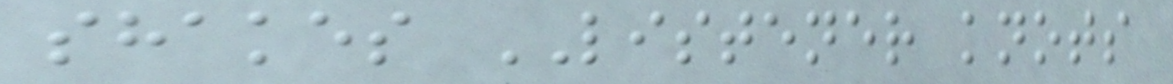shakes LISTENER knots
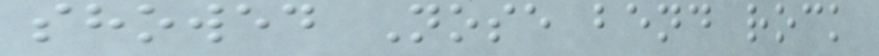showed Nose bend rock
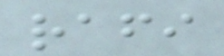rafi
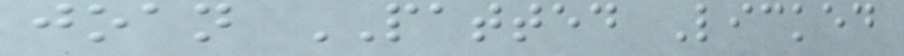joan PATTED Licked
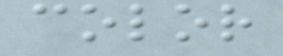color
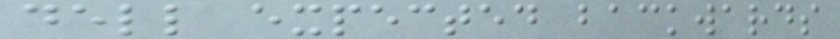dell expected backwards
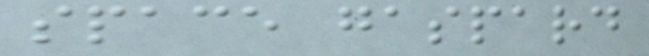space gaspard
